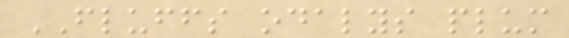FLUFFS odalys plum
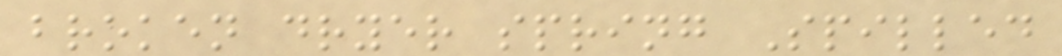broken dryer spring Spilled
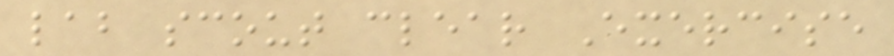lab scout clear Exercise
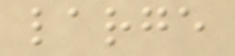large
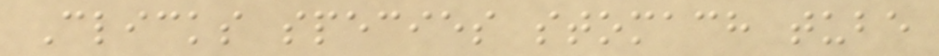Clicks species stomach tube
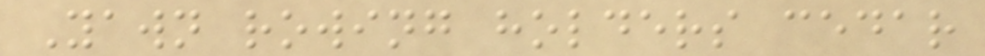Yawn rowing holders cedar
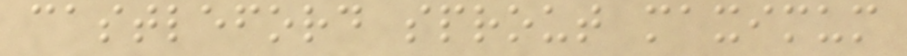castleford sprout maximum
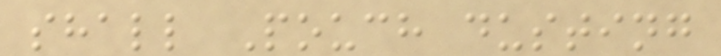shall Pouch dusting
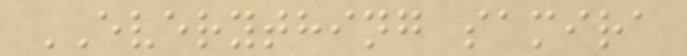EVERYTHING samira
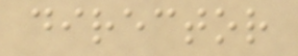director
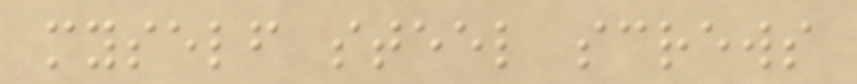myself steel screws
